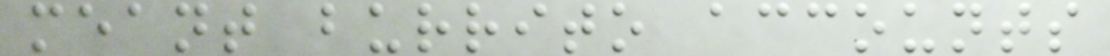meant burrito accounts
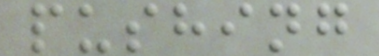pushing
